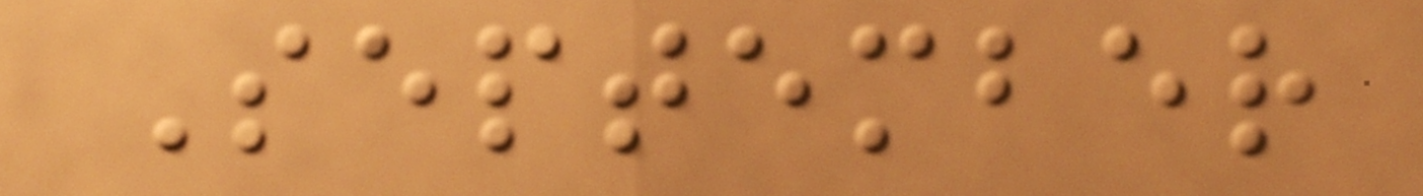September
